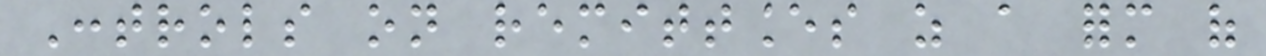Controls on remittances as a form of
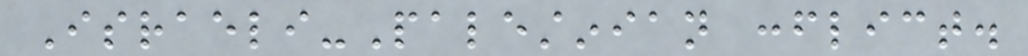Israeli-Palestinian conflict.
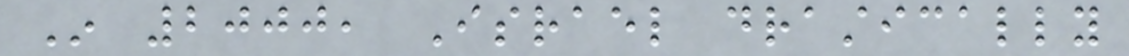In 2000, Israel drastically
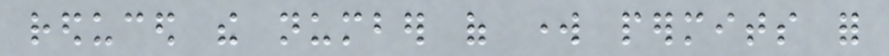reduced the number of work permits for
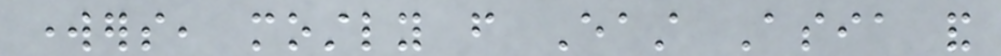workers, mostly from East Asia and
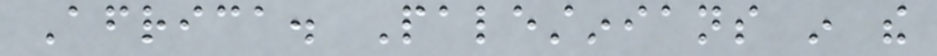Africa. Palestinians in the
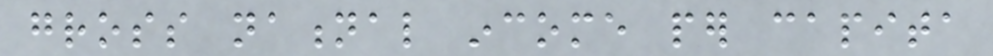gross national income per capita
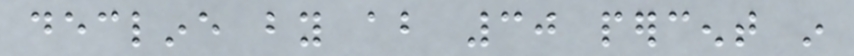decline by about 30 percent in
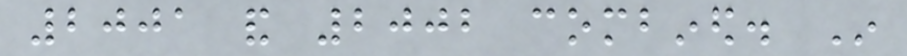2001 and 2002 combined. In
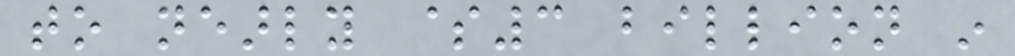to nearly $3 billion in
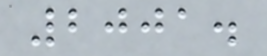2001.
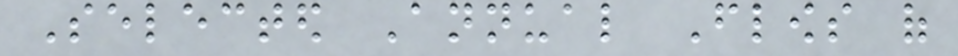Selected Annual Flows of
